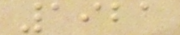1921
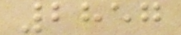2857
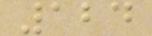124
